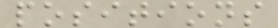positions
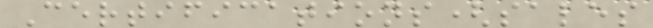Certifications(sales
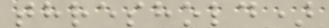threshold)
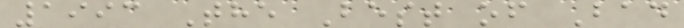1993 The Best of Bad
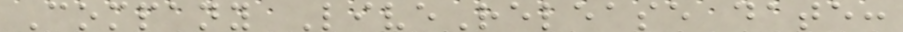Company LiveRelease date:
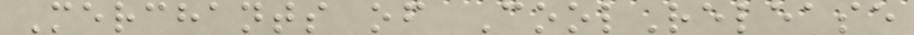Merchants of CoolRelease
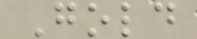Gold
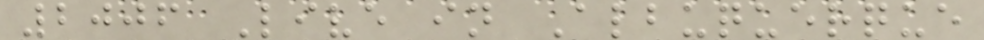2006 Live in Albuquerque
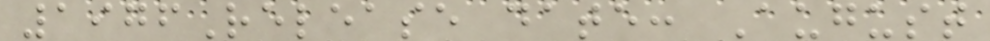1976Release date: August
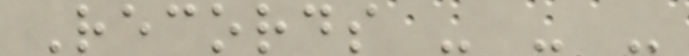Records - - -
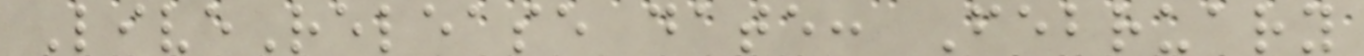LiveRelease date: February
